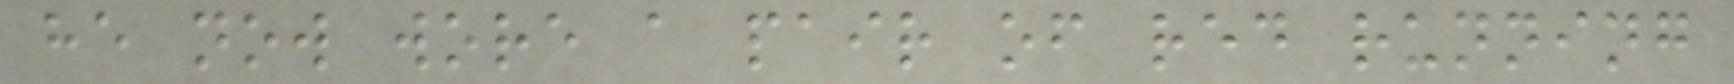he now wore a pair of red running
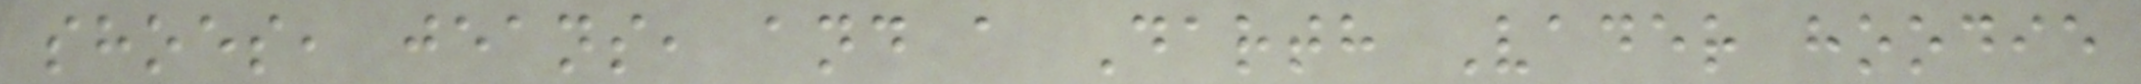shoes, jeans, and a Darth Vader hoodie
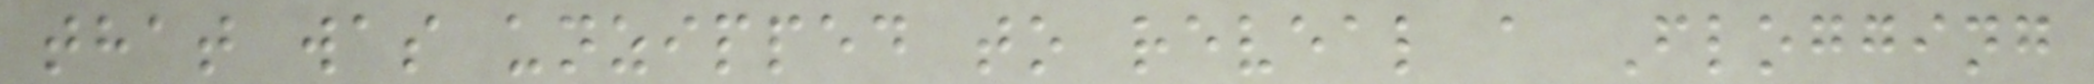that was unzipped to reveal a Flogging
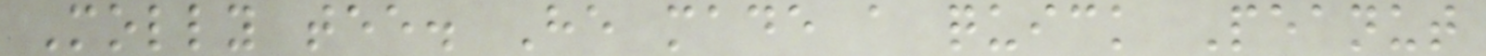Molly tee. He made a quick Peanut
